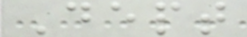Dept
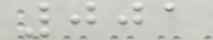001
